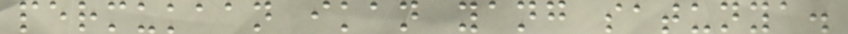permukaan ikan yang satunya.
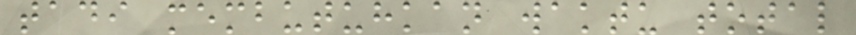tadi membutuhkan waktu total
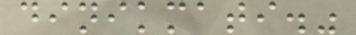dinikmati."
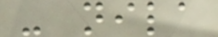- nila
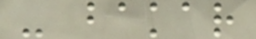- bakar
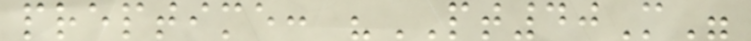preptime: "PT40M"
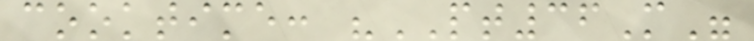cooktime: "PT36M"
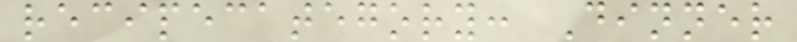recipecategory: Dinner
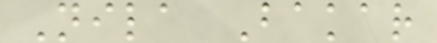Nila Bakar
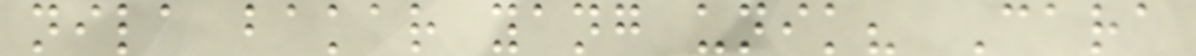nila bakar yang unik? Cara
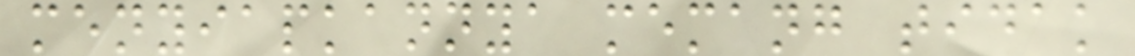menyiapkannya memang tidak
